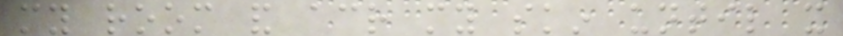my room and across my skin until it
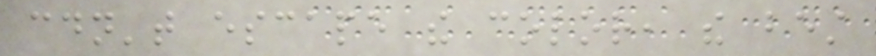couldn't escape the color, the best
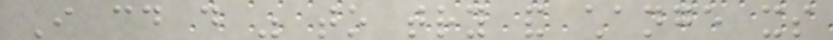I could do was to try and change its
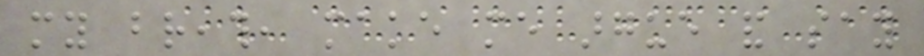my breath, make me argue and say
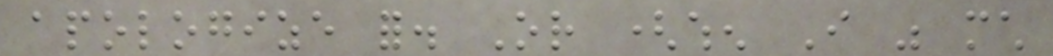apologize for. Or (when I was much
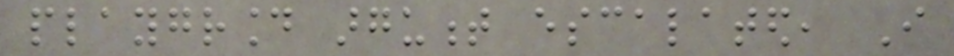playground argument escalated, I
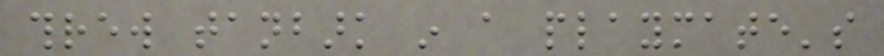threw tanbark in a playmate's
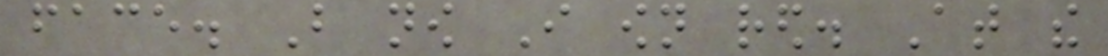face. But now I own red. At the
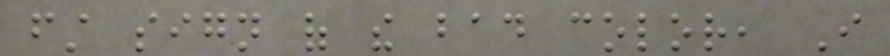first sign of the bad color, I
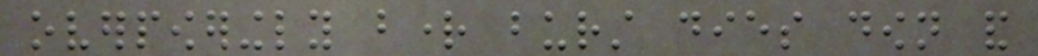overpoweringly bright burst dies down and
